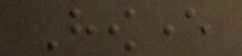However
